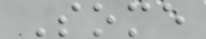Some
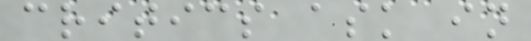critics ask in
